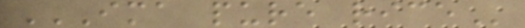IMA PURE RICE
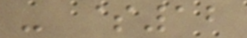- $12
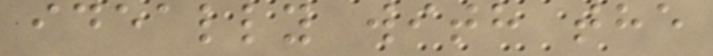ideally with the
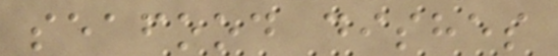seafood dishes
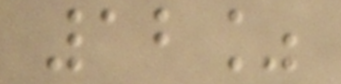12%
